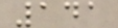141
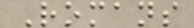Romans
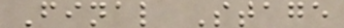Final Stage
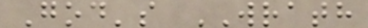God's WRATH
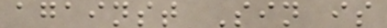against Sin is
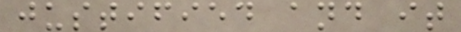justified and it
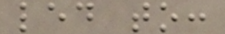led to:
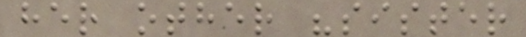her other "sister
